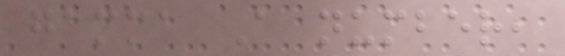gamma A number,
